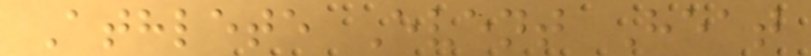Athlete Event Heat
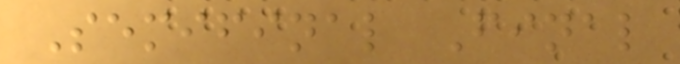Semifinal Final
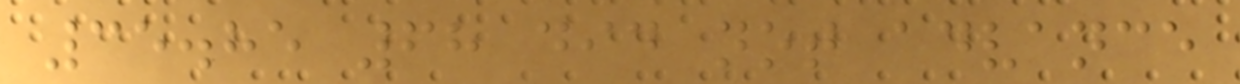35.85 68 did not advance
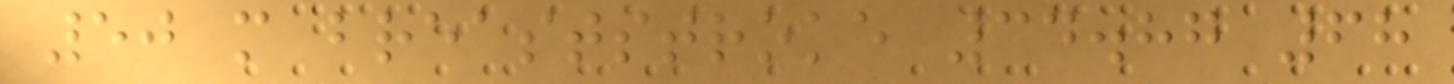50 m breaststroke 34.87 68
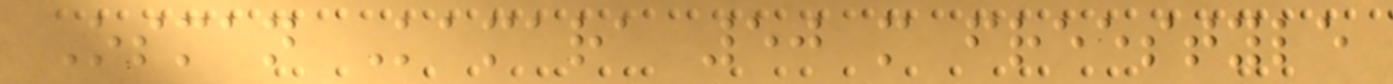Osman Kamara 50 m freestyle
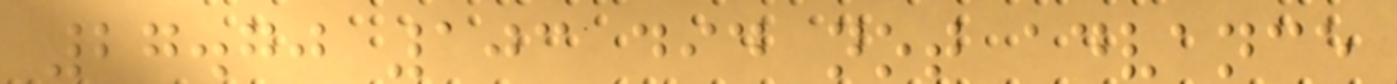27.70 103 did not advance
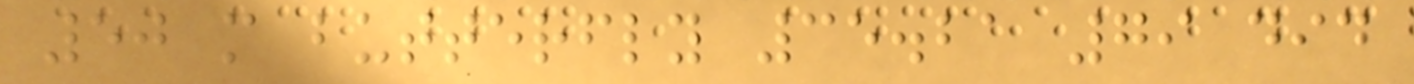50 m butterfly 35.21 79 did
